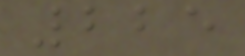225
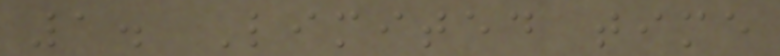1. Limited time
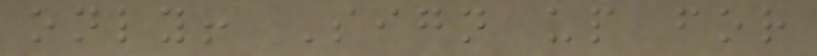only! Sign up for
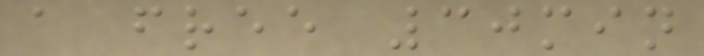a free 30min
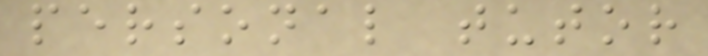personal tutor
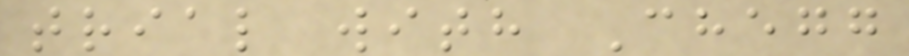trial with Chegg
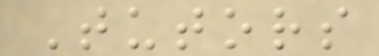Tutors
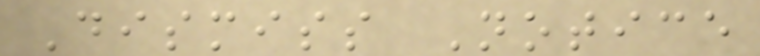Dismiss Notice
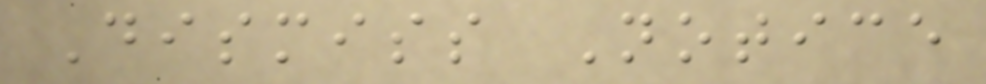Dismiss Notice
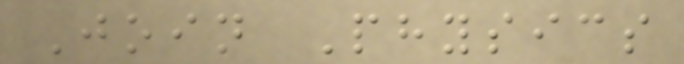Join Physics
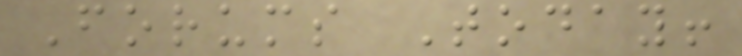Forums Today!
